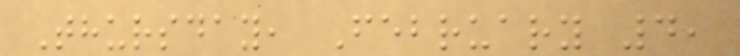Thursday, February 4,
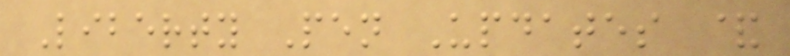Liberty Pen Updates &
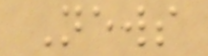News
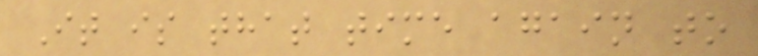It is that time again to
